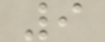9
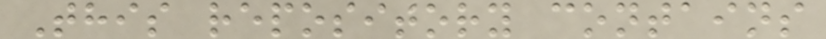This repository contains
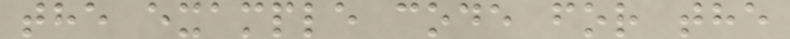the example code for the
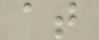at
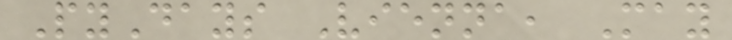PyDays Vienna, May
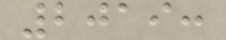2019:
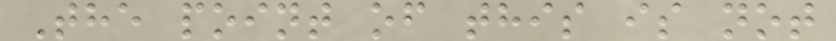The point of this is not
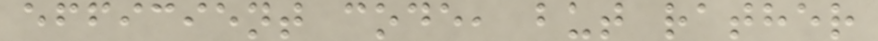efficient code, but rather
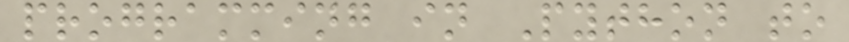programming in Python to
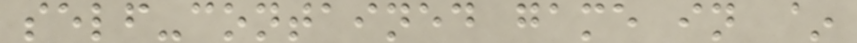self-contained game in ~
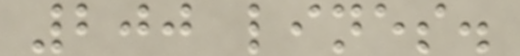200 lines.
